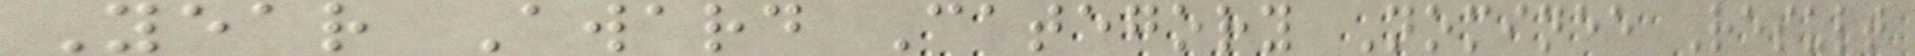Year Award Category Nominee Result
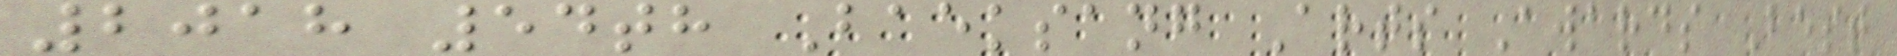2018 54th Baeksang Arts Awards Best
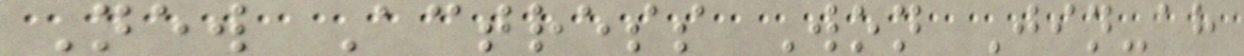New Actress Won Jin-ah
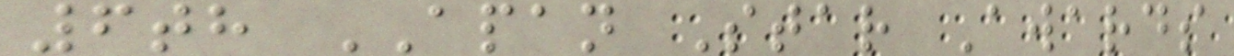6th APAN Star Awards
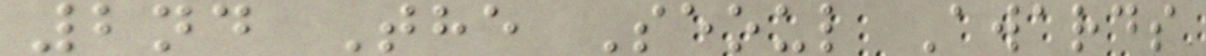2nd The Seoul Awards
